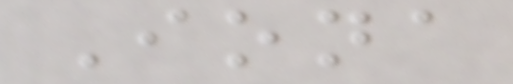Iona
